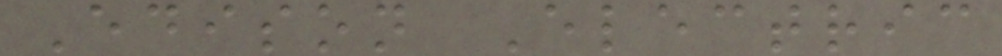Edison Electric
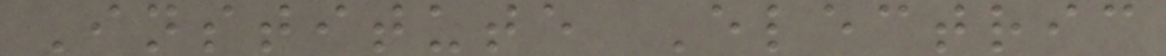Institute Electric
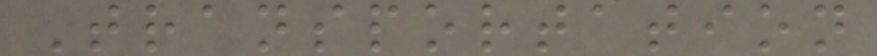Transportation
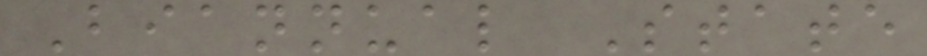Biannual State
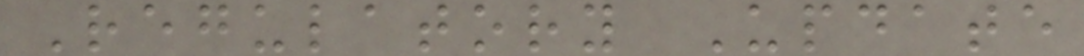Regulatory Update
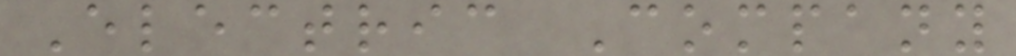Electric Company
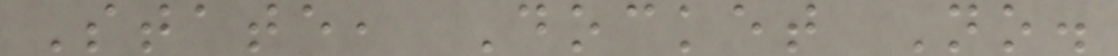State, Docket No.
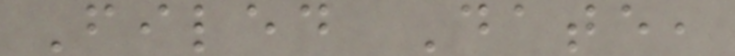Filed Date,
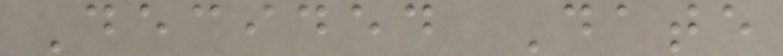Decided Date
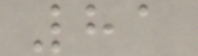81
